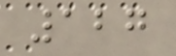127
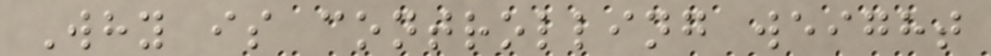Why is controlling weight
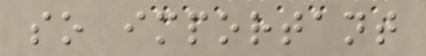so important
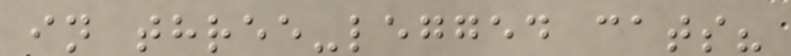in three-legged cats?
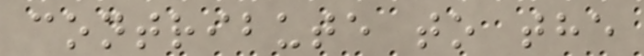contribute to the
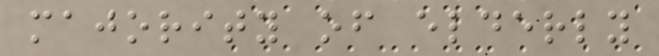majority of elderly
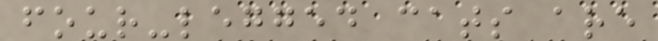four-legged cats are
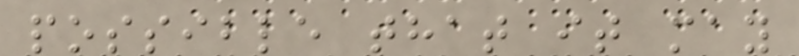possible that it may
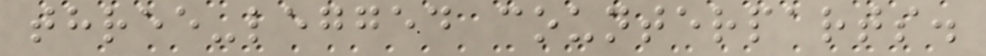three-legged counterparts.
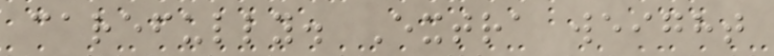carefully. Extra weight
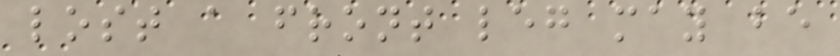lost a front leg may be
